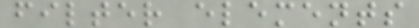filter elements
